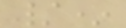/*
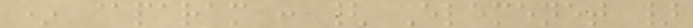* @param : { Elemenet }
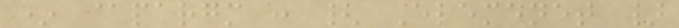* @pargm : { Elemenet }
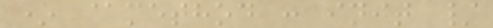* @method : init /
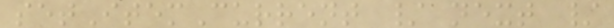setItemCurrent / next /
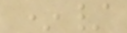*/
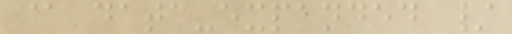@ data-expanded /
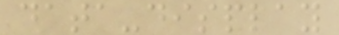data-display
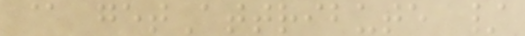@ getAttribute /
